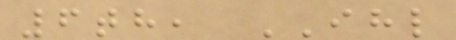6th, IHL
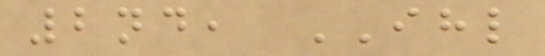2nd, IHL
